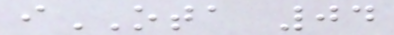iOTA 04
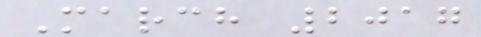March 2017
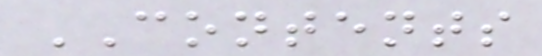CONTENTS
